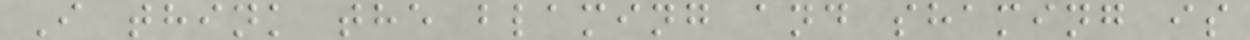I think the blaming and shaming is
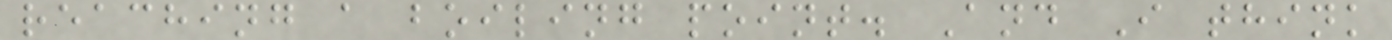reaching a boiling point. And I think
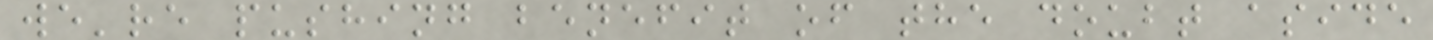we're pushing benefit of the doubt aside
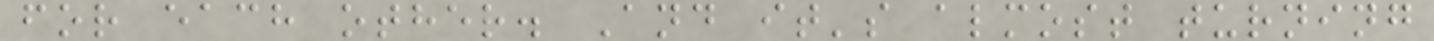for each other. And it's almost turning
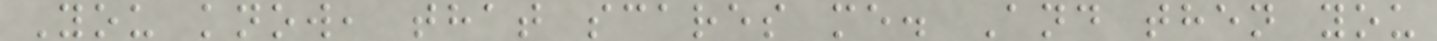You know, that scares me. And then you
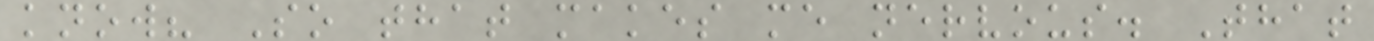know? So that makes me nervous. That
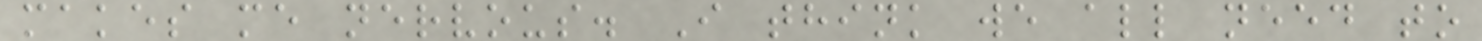makes me nervous. I think we all need to
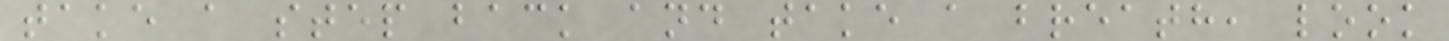take a step back and take a breath, look
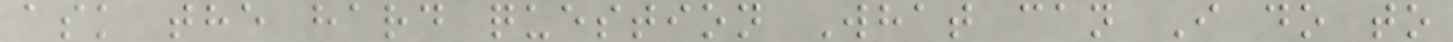ask the hard question What can I do to
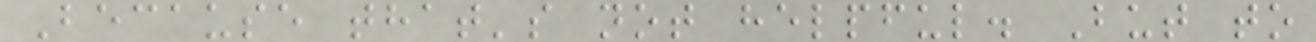Because that's not helpful. But to
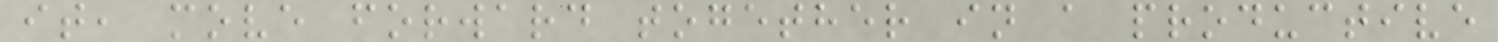it, move forward together in a productive
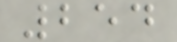254
